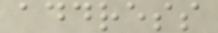address
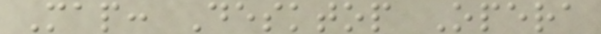Map: Desktop Opera
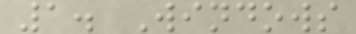1. Windows
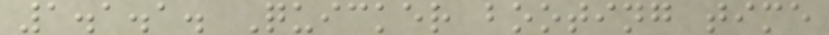1.1.1. Quicker booting time
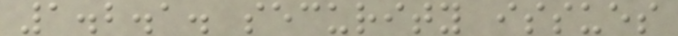1.2.1. security issues
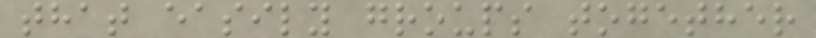that easily groups together
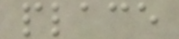place
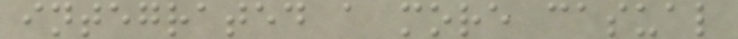integrated a more casual
